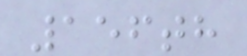156th
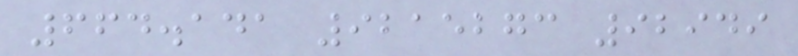664.141 9215273 92949
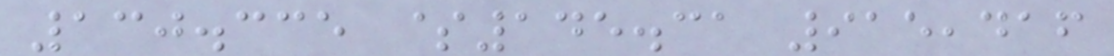130.335 $145.31 915,416
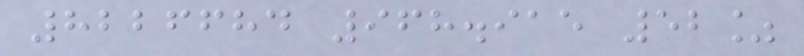8226684 968.915 52%
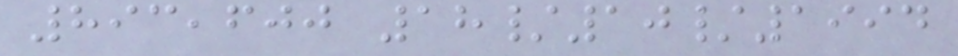893,600 18/10/1994
